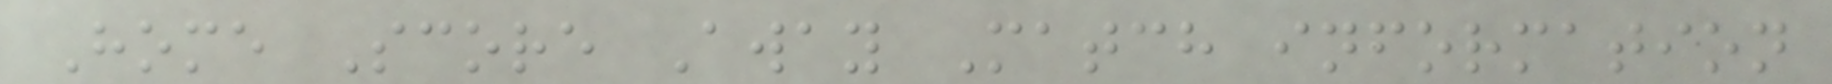Home Score Away Match information
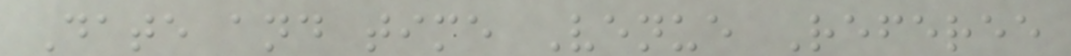Date and time Venue Referee
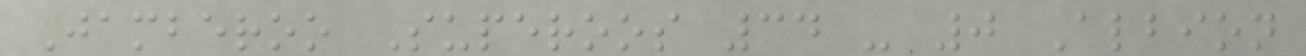Jamberoo Superoos 34 - 0 Albion
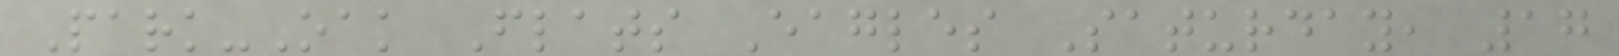Park-Oak Flats Eagles Saturday, 17
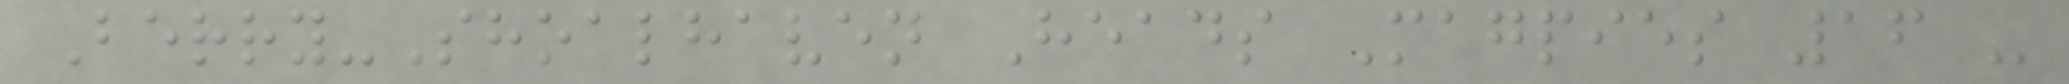Berry-Shoalhaven Heads Magpies 16 -
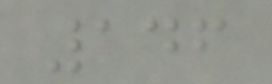146
